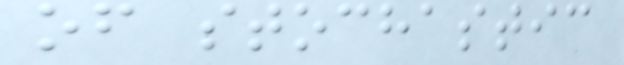of stochastic
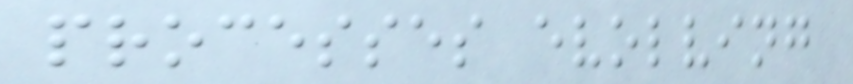processes evolving
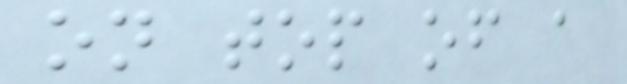on top of a
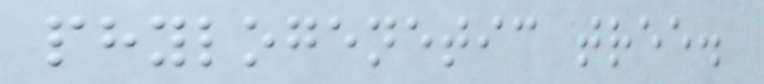phylogenetic tree.
